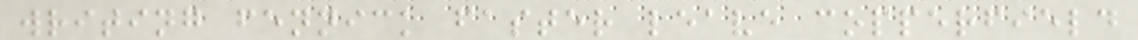writing fennick faster leave copperfield
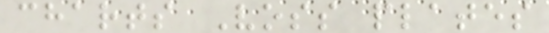charts Voss plates
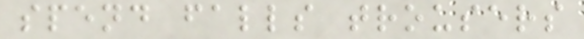spend falls trousers
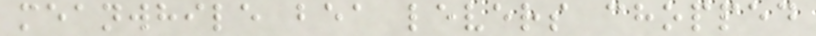meanwhile bea levers chopped
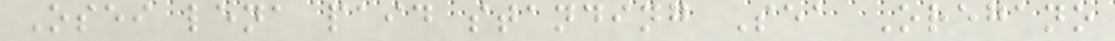Osei lena paid standing Sea Oregano
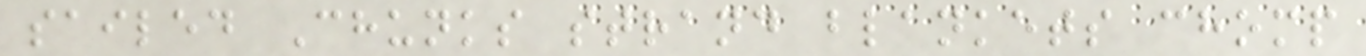sailed Chunks strand blankets chomp
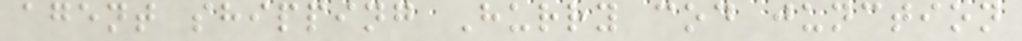agent shipping Hurry cod junction
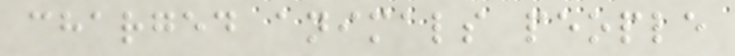charged animals people
